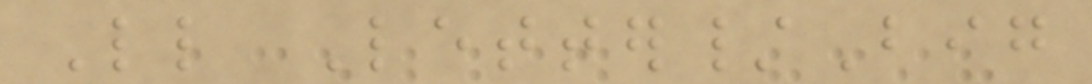Little Letter/Big
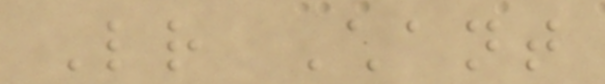Letter Chant
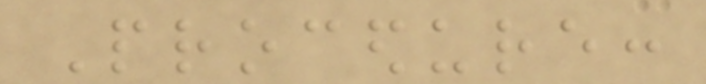Procedure:
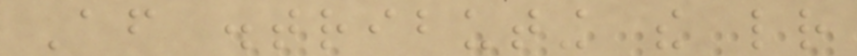After distributing the letter
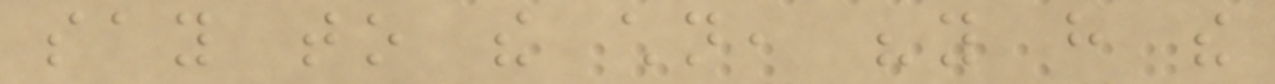say to the children, "you have the
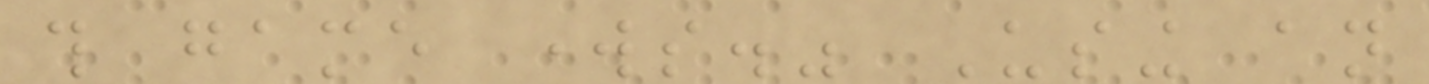this game works." Using an
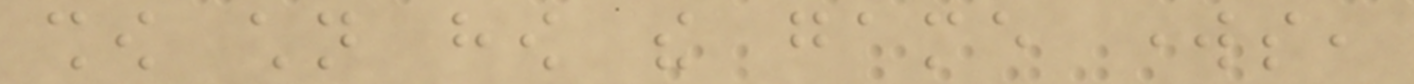show children how the game works,
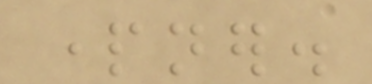partner.
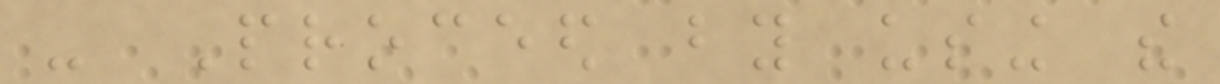- Proceed by using the
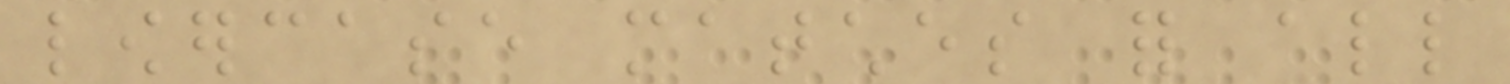lowercase matches for all
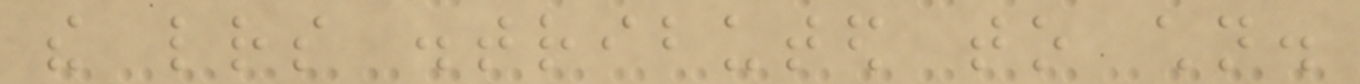the letters distributed to children.
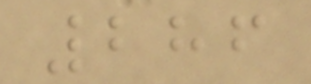286
